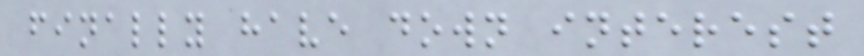finally have down interest
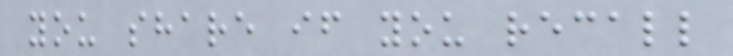you share if you recall
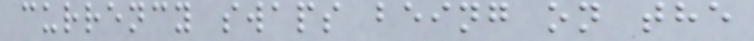currency swaps being on the
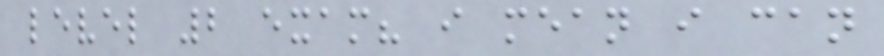level 2 exam? i mean i can
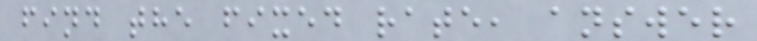find the fixed rate, answer
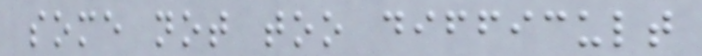some not too difficult
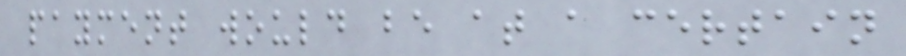payment would be at a certain
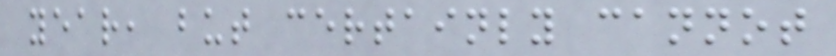year, but certainly cannot
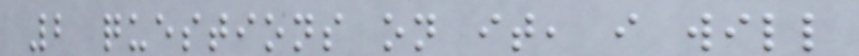2 questions on it, i will
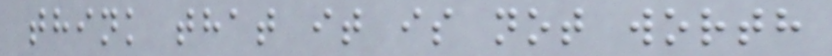think that it is not worth
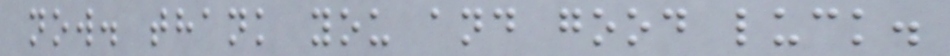now. thank you and good luck.
